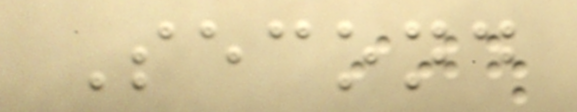Second
